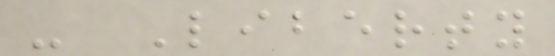- Liberty
